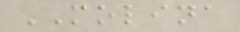MOLINA
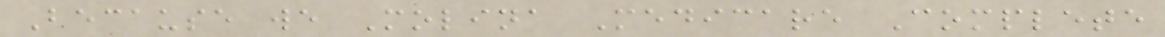Because we Molina Medicare Complete
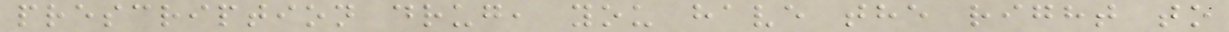prescription drug, you have the right to
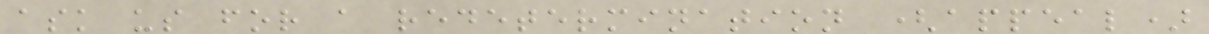ask us for a redetermination (appeal)
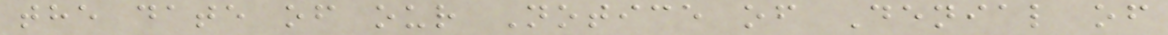the date of our Notice of Denial of
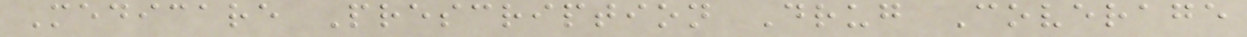Medicare Prescription Drug Coverage
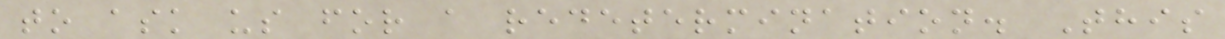to ask us for a redetermination. This
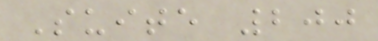Suite 200
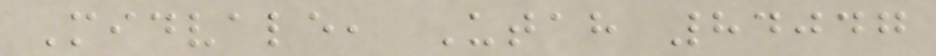Midvale, Utah 84047
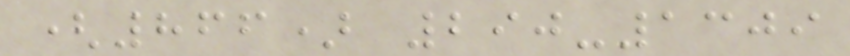(866) 290-1309
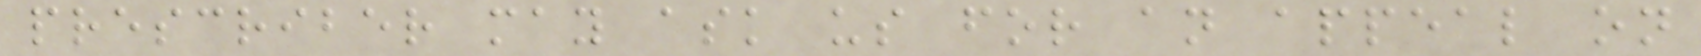prescriber may ask us for an appeal on
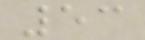53
